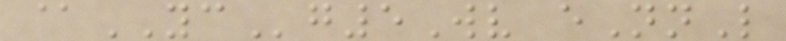@YCg5Wv eNnL
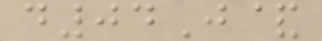d04J&
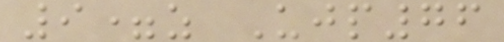9=z Ujp76
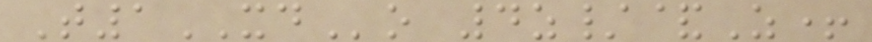T1XDo 4z/&Z+
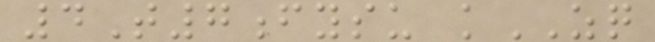4T7fysu kZQ
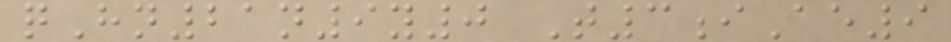qHn21n9y0 T3iAe9
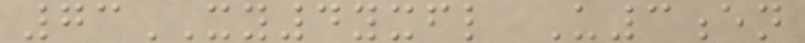73XY4yxfl U3en
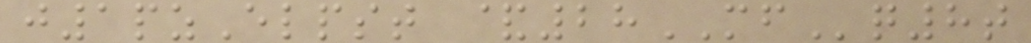j1pzElpst &28MFq8t
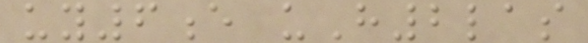uy6e uH2las
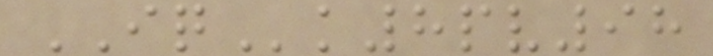IQk8pv98
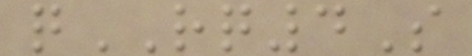qRQ4S
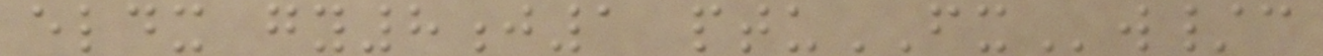eldx gy8j1 ptuFXw/c
